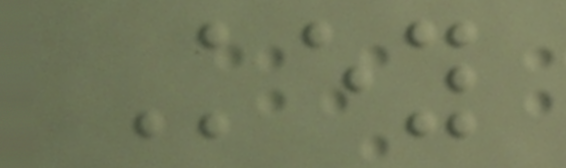Key
